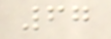67
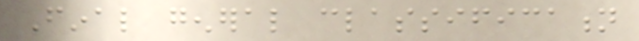Final general classification
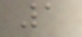1
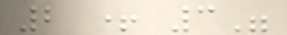2 + 3"
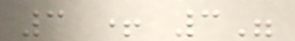3 + 3"
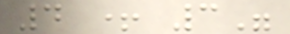4 + 3"
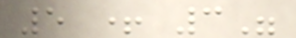5 + 3"
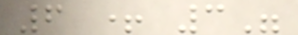6 + 3"
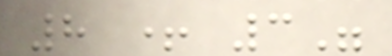8 + 3"
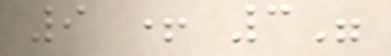9 + 3"
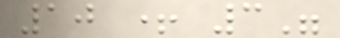10 + 3"
